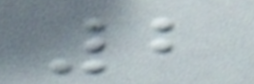2
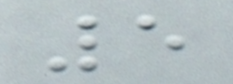5
